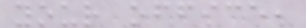your office,
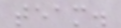team.
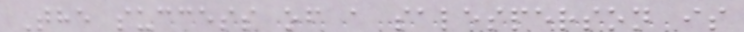The success of a salesperson is
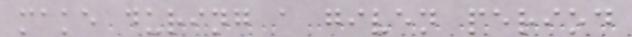make during a given period
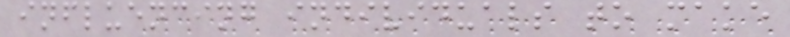influencing individuals to make
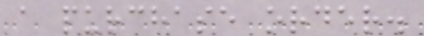a purchase order.
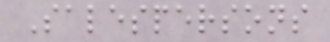Salespersons
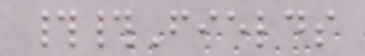##Fields
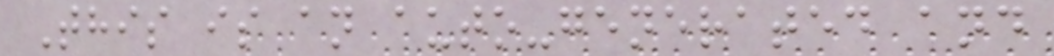This is an auto-generated and
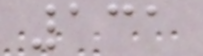131
